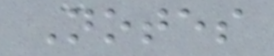Notes
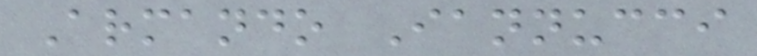Armando Iannucci
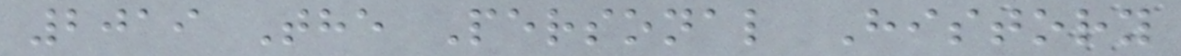2019 The Personal History
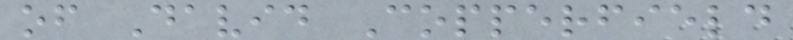of David Copperfield
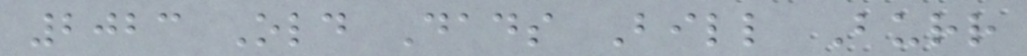2023 Old Dads Bill Burr
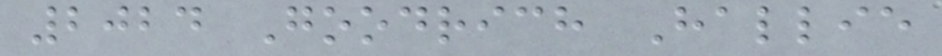2024 Goodrich Hallie
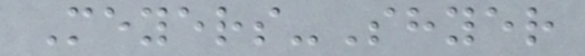Meyers-Shyer
